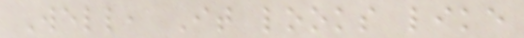Well, It looks like
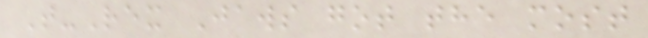T-Rex Jaws got the most
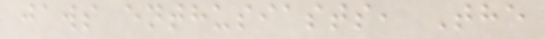jaws enthusiasts, The
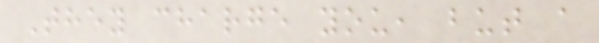They charge you, but a
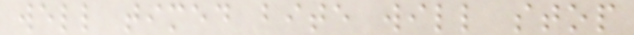well timed bite will stop
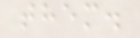them.
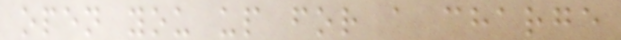open you up for a charge
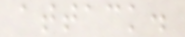attack.
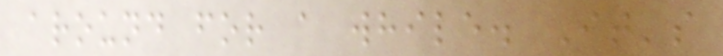around for a while. It's
